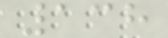138
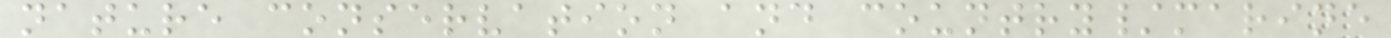nature conservation and country/marine
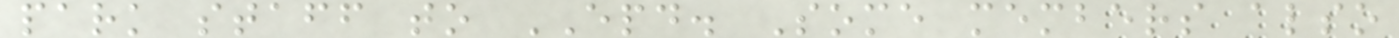park staff to EPD. Some members also
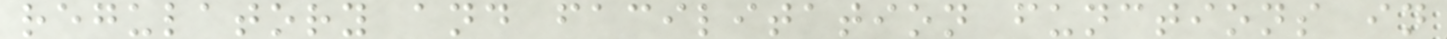regulatory and facilitation functions in
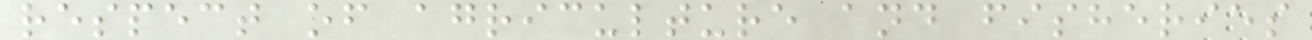respect of agriculture and fisheries
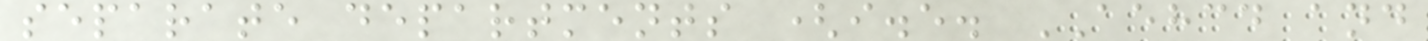separate departments (i.e. AEHCD and
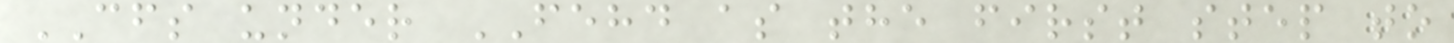CFS under FEHD as the first step to
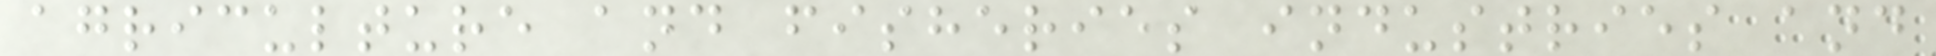agriculture and fisheries industries and
